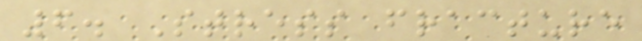6. Stress fracture
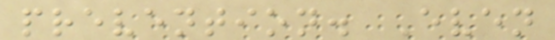prevention. Even
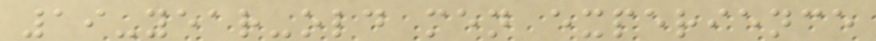19-year-old men experience
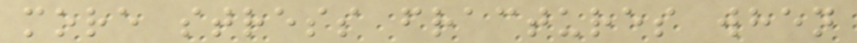more stress fractures when
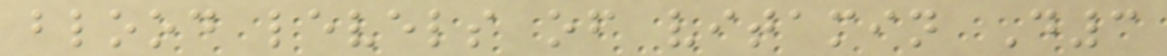blood levels of vitamin D3
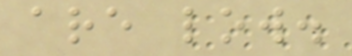are low.
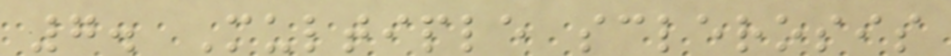7. Multiple sclerosis
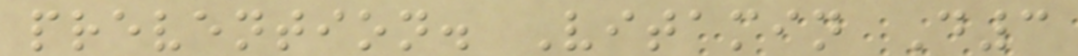prevention. Vitamin D3
